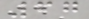67
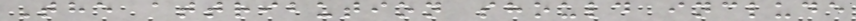The attribution should include
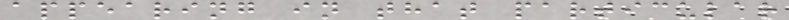appearing in that particular
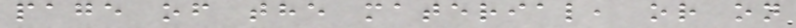page of the material, or on
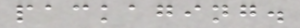packaging.
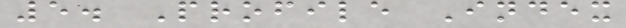5. Profile Index
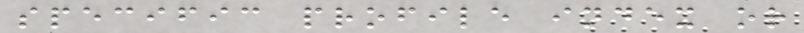specific profile index or
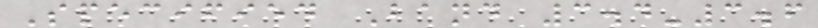Specified Band 3.4-3.6
